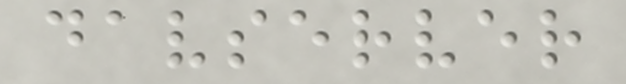davserver
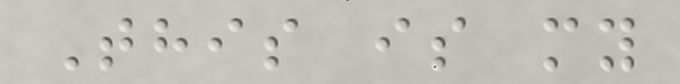This is my
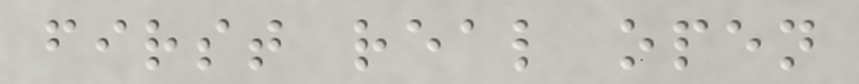first real open
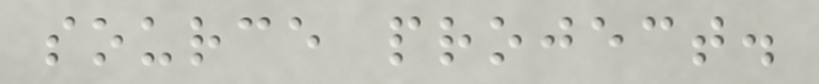source project.
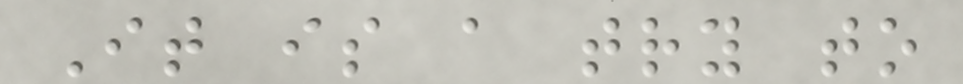It is a try to
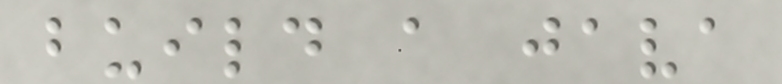build a java
